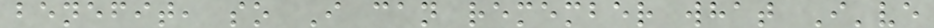benefit, so I can remember what I've
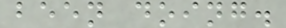been doing.
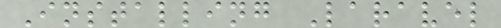Installing Laravel
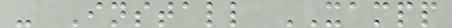- Install XAMPP
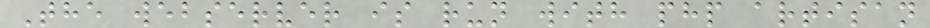The webserver is run with php artisan
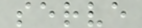serve
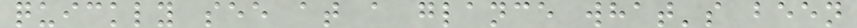quickly see at a glance what's been
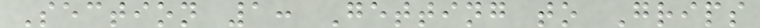Section 1: Getting to Grips
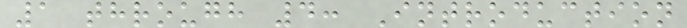1 through 4: Introduction
